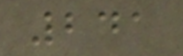241
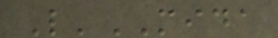L'MIDA
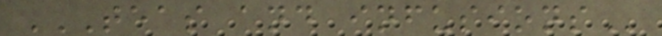TEAS AND INFUSIONS
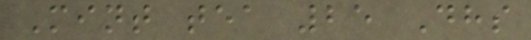Mint tea 25 Dhs
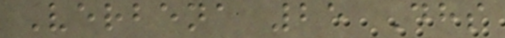Verbena 25 Dhs
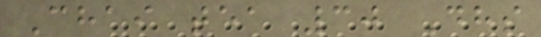Chai tea 30 Dhs
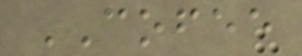COFEE
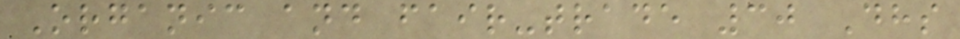Organic and fair-trade 30 Dhs
